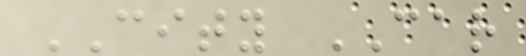CITY CAR
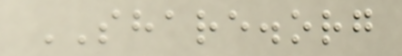SHARE.org
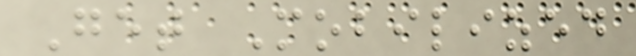Get Mobilized
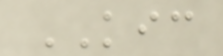KIC
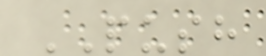PUSH
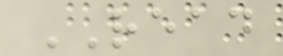READ
